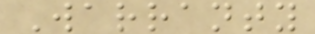Warranty
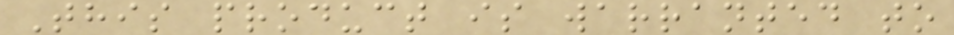This product is warranted to
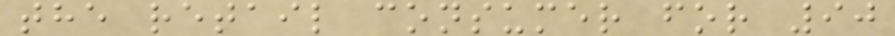the retail consumer for 90
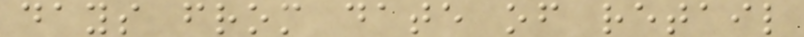days from date of retail
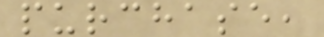purchase,
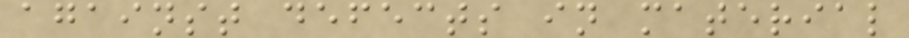against defects in material
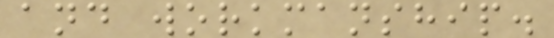and workmanship.
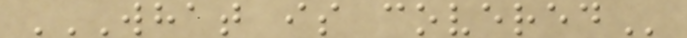WHAT IS COVERED
